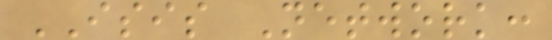ISIS Network:
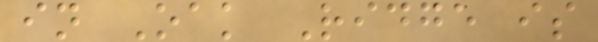in Oak Ridge is
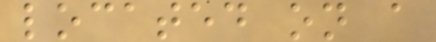located on a
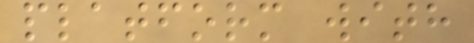platform with
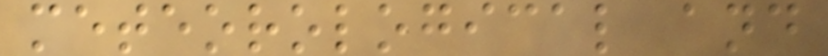meteorological and
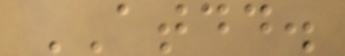ATDD.
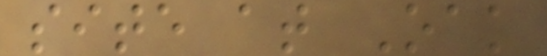site at Oak
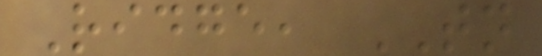Ridge, TN
